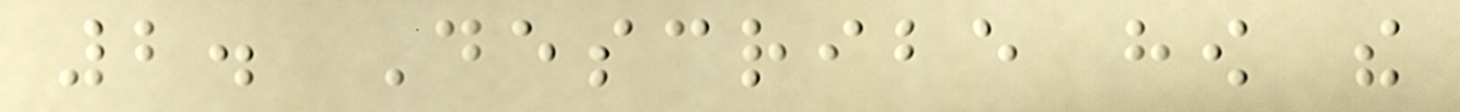2. Describe how the
